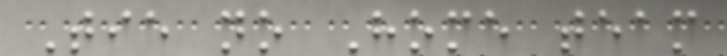Tie no Home team
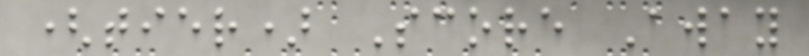(tier) Score Away
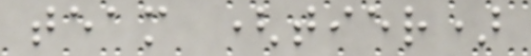team (tier)
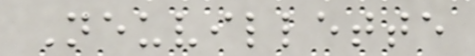Neuvillette
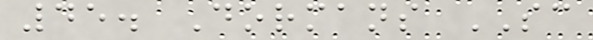45. Dormans SC
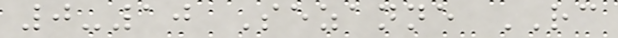0-10 Sezanne RC
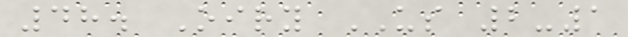48. Oiry US 2-1
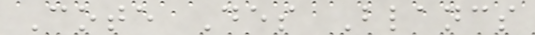Cote Des Blancs
